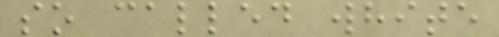so called white
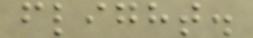flight.
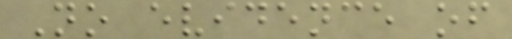No evidence of
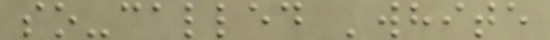so-called 'white
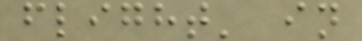flight' in
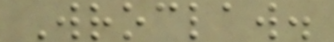Wroclaw.
